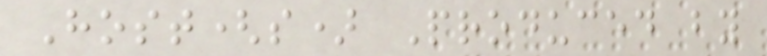Host(s) Produced by
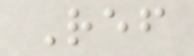Ref
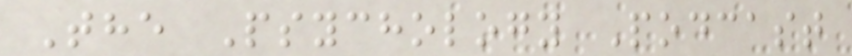The Psychology Podcast
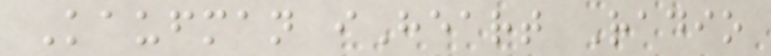Kaufman iHeart Radio
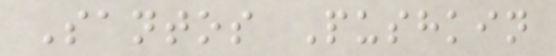Santos Pushkin
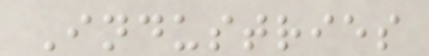Industries
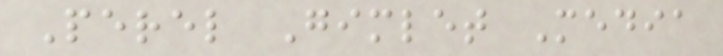Perel Gimlet Media
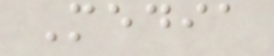Media
